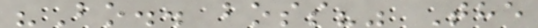"Bo.. boss?" The
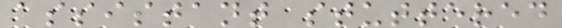assistant stuttered
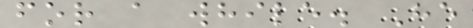for a while. He
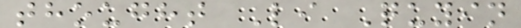thought Li Quyin
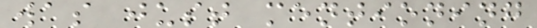was just mentioning
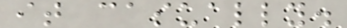it casually.
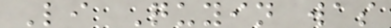Li Quyin was
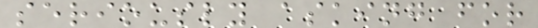seriously asking for
